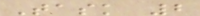Task 2
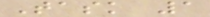Task 1
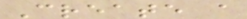Create a
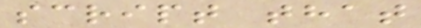script that
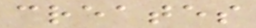creates
